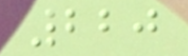220
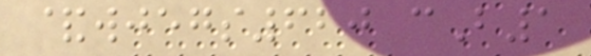&wjegs620 cB1
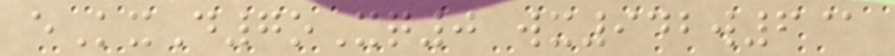eKxD7oXq0 wx942w6@
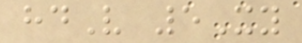hdV 5Xy
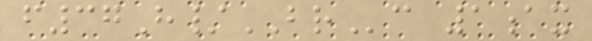f37H/BRc 1ax
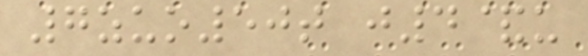7zuo50t j4&u
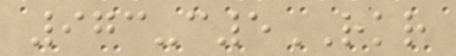973-c5RKR
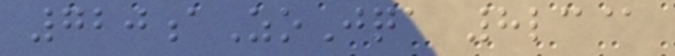720aZoJqa 8lc@
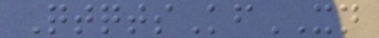QtqtsKfXN
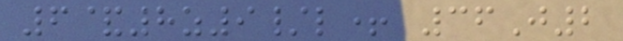6&8z9/l+ 36J2
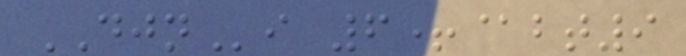DJNi 6+@bt9
